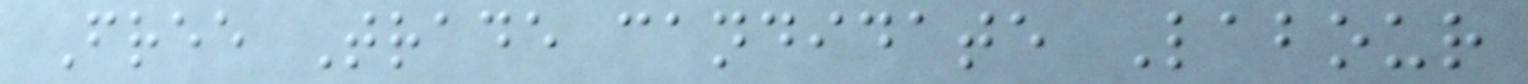Free Trade candidate Labour
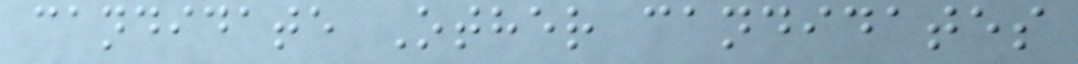candidate Other candidates
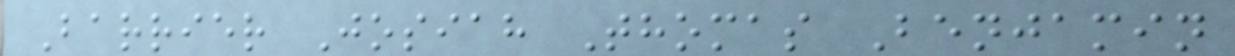Barrier Josiah Thomas Benjamin
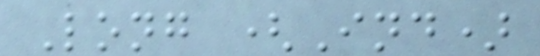Long (Ind)
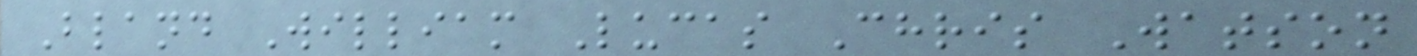Bland William Lucas Chris Watson
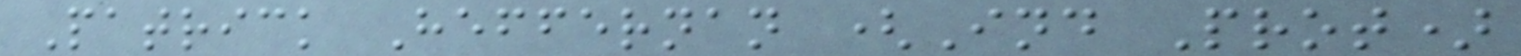Patrick Heffernan (Ind Prot)
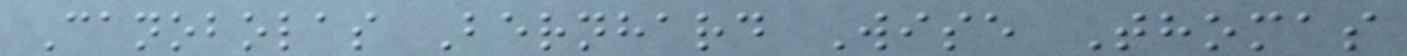Canobolas Bernhard Wise Thomas
